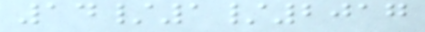14/1/2017
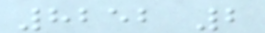8252 2
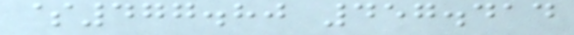$477.80 457.414
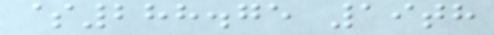$288.75 19th
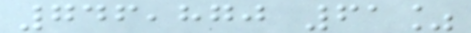746,870 61%
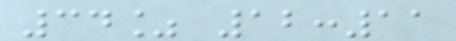34% 12:11
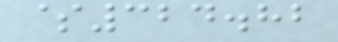$324.82
